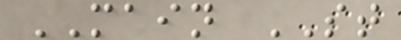MAIN ST
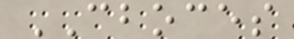CBOCES
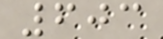603
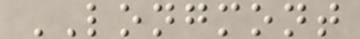LONGMONT
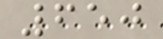650
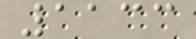1133
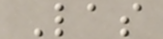Las
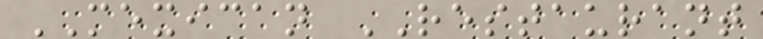MEXICAN RESTAURANT
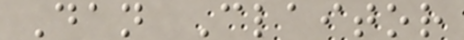Dan Claitor
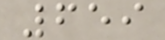659
